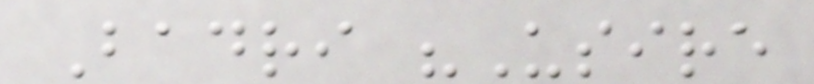Badri "Usire
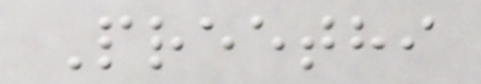Preethi
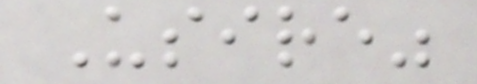Usire"
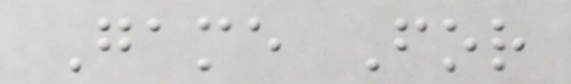Game For
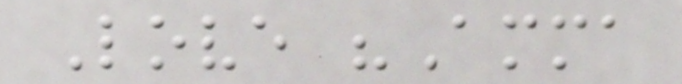Love "Amma
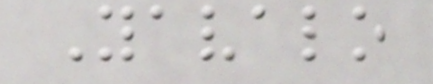Yavalo
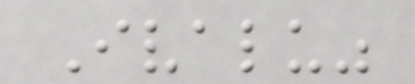Ivalu"
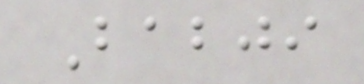Babji
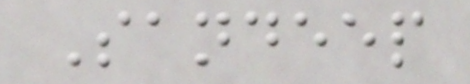Sandeep
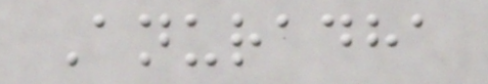Anuradha
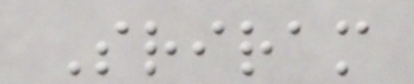Sriram
